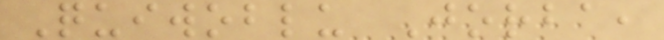Quiwoblu Jorba,
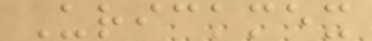Urickmex
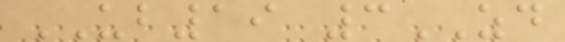UB19 3ZD
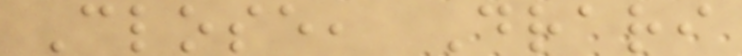Close, Drari
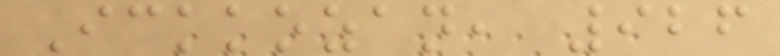Ickkozan, 926
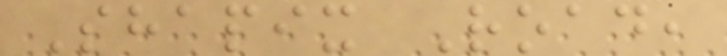Shapix Road,
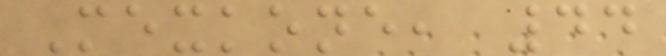Mexkone, 44
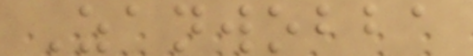Zanwobba
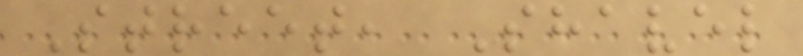Street, Shavel
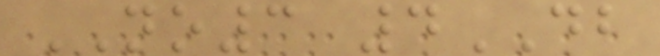NO3 4DB
